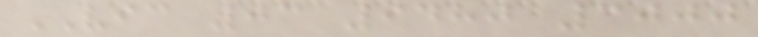VIC 03 9480 3000
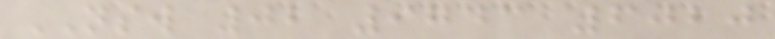NSW 02 9743 6020
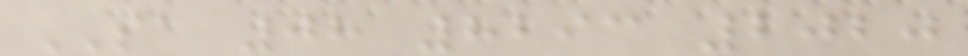SA 08 8293 2020
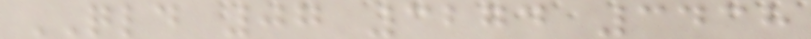QLD 07 3274 3438
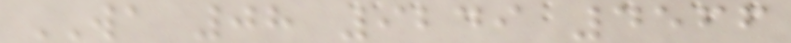WA 08 9249 4566
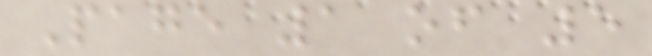Page 1 of 5
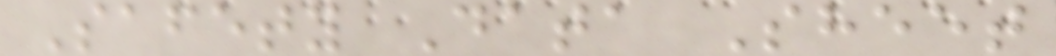Safety Data Sheet
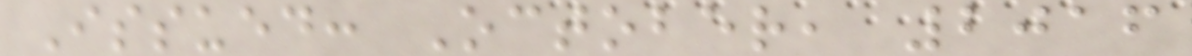Issued: October, 2016
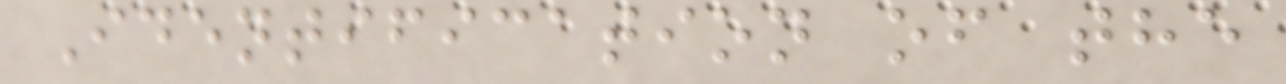Identification of the
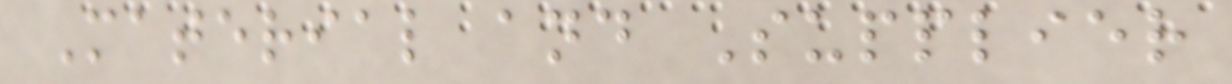Material and Supplier
